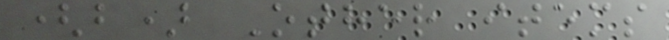(b) Other items
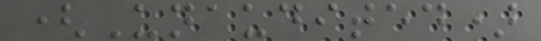(Unaudited)
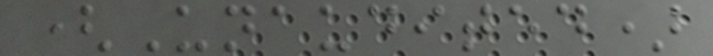(Unaudited)
